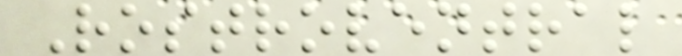Rostroventral
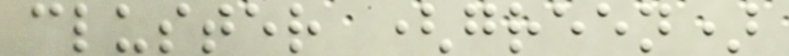cluster (green)
